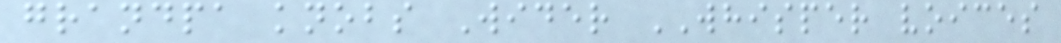grandpa knobs Wider WHISPER voices
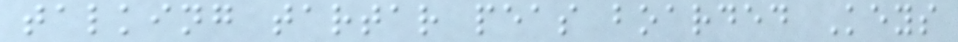talking tartar peas boarded Keys
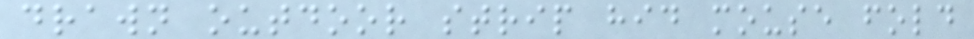drawn outdoor strip hid mouse fold
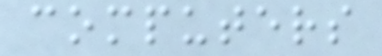computers
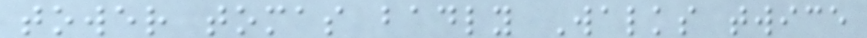tower tomas badly Walks twice
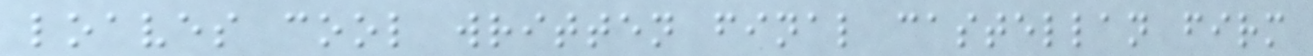loaves cool written final castellan firm
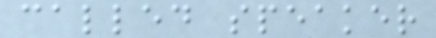called speaker
